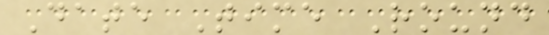Date Time Round
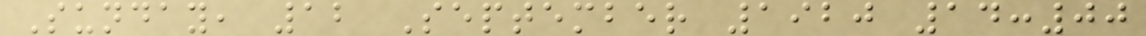Sunday, 12 September 1920 14:00
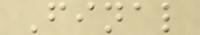Final
